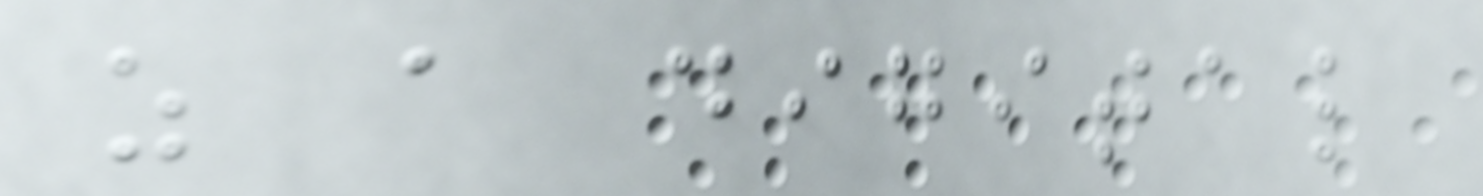as a digital
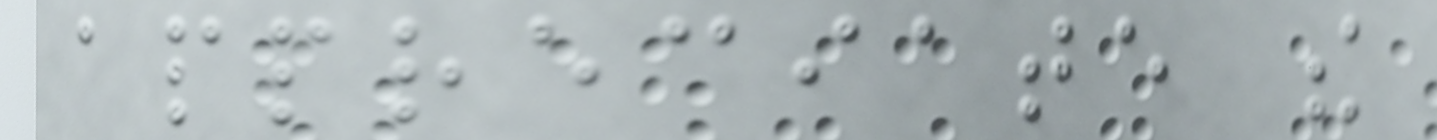appreciate the
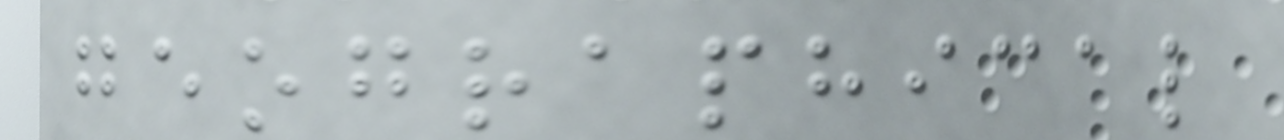geographical
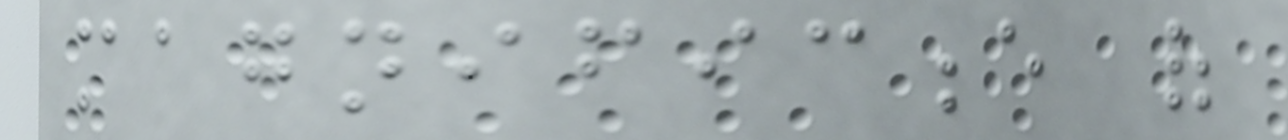magnificence of
